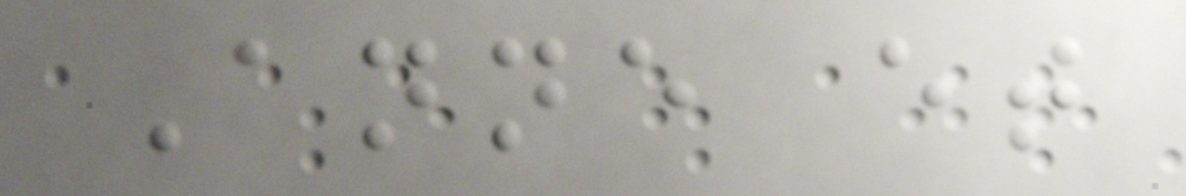Anne et
